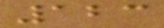123
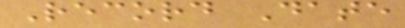Record Date
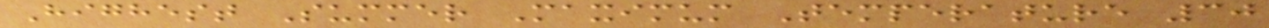Highest Summer Maximum Temperature 30
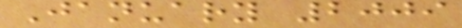January 2009
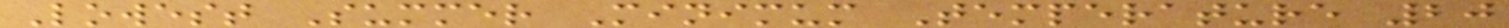Lowest Summer Minimum Temperature 20
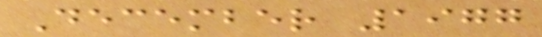December 1977
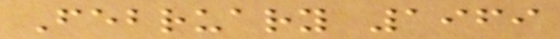February 1969
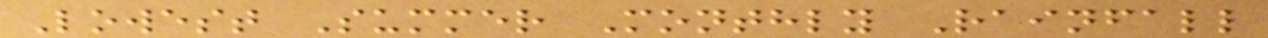Lowest Summer Monthly Rainfall
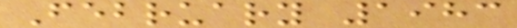February 1983
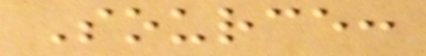Source:
